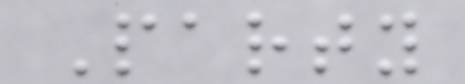Party
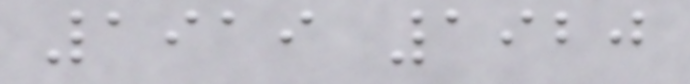1919 1920
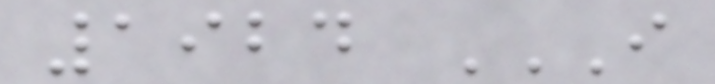1924 I
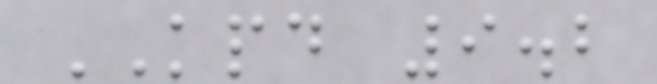KPD 9.2
